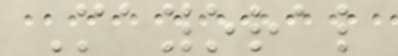Mayoral
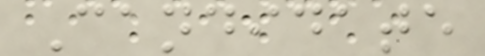Candidate
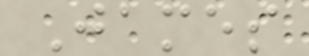James
